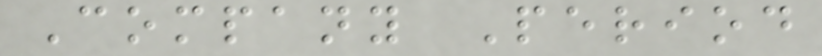Company Period
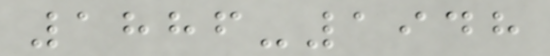1886-1948
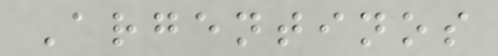Argentinos
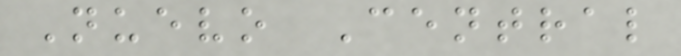Nuevo Central
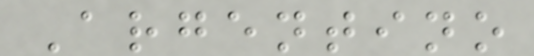Argentino
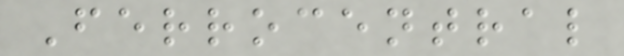Ferrocentral
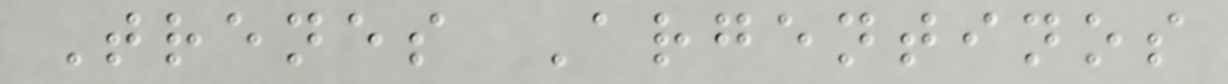Trenes Argentinos
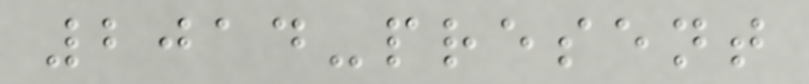2014-present
